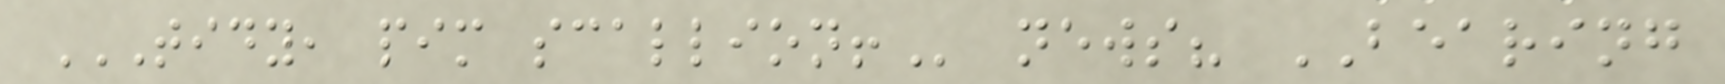TIDY, PIM SCALLION! news? BEARING
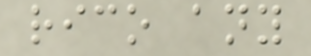rico any
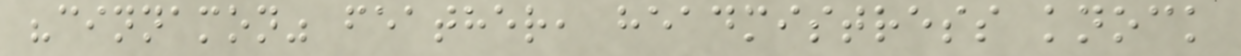"cinnamon" feather, headmistress knock
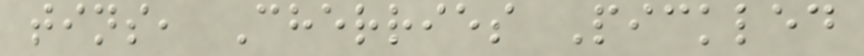tins, Cherries Pickled
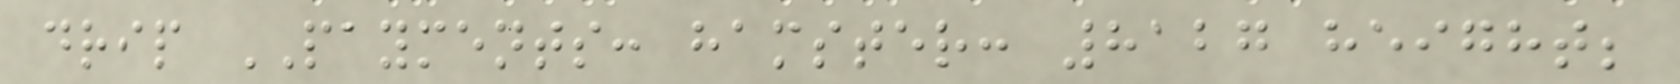drip PAYMENTS: hamster: 8127 height;
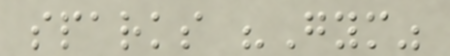sparks "Gym"
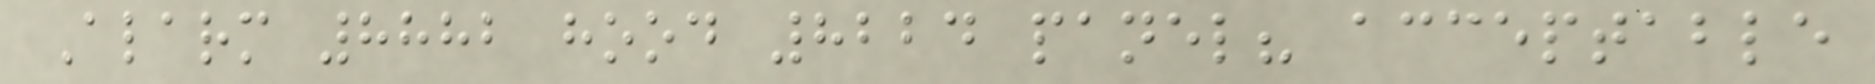Alarm 8882 hood 8224 panel? acceptable
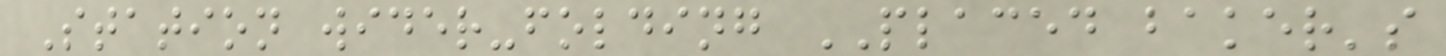Station wider-folding PLACED baker's
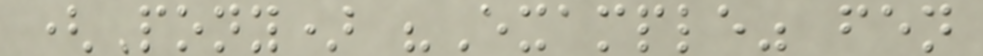(Pony) "Example" fen
